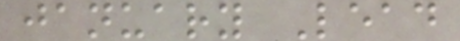january Lead
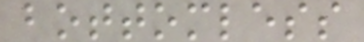bottomless
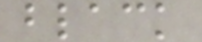black
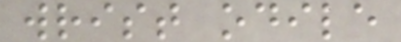wrist odile
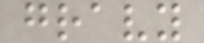gravy
